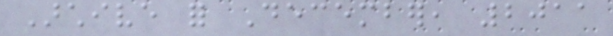Archive for December, 2011
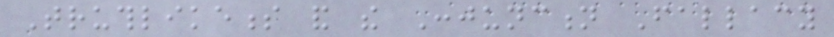Truthlikeness and the Conjunction Fallacy
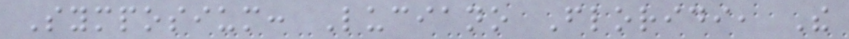Symposium: Luciano Floridi, The
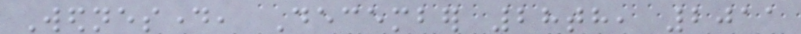Wednesday, December 28th, 2011
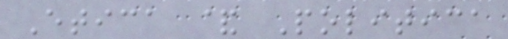Etica & Politica
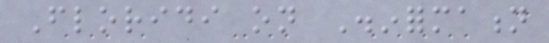Floridi on Disinformation
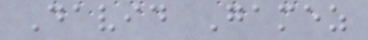David Gamez
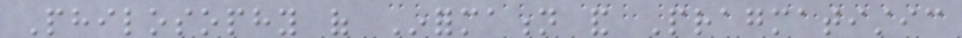Philosophy of Information and Pragmatistic
